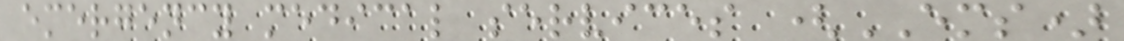emergency medical services (EMS)
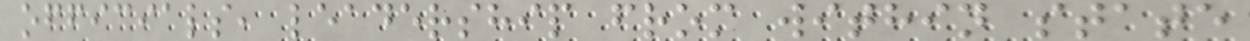officials, leadership from within state
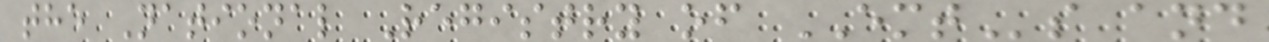the National Registry of EMTs and
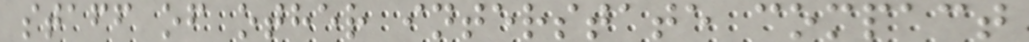staff of other interstate compact
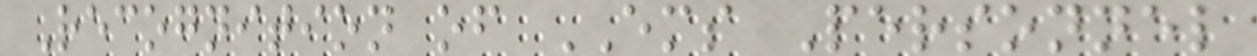Recognition of EMS Personnel
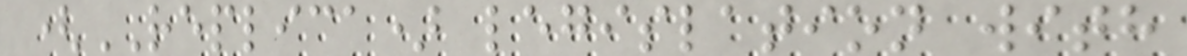(REPLICA) legislation with
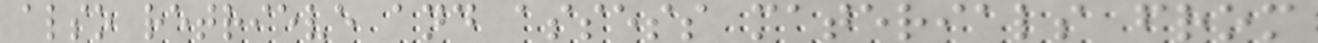also retrieve and assess materials from
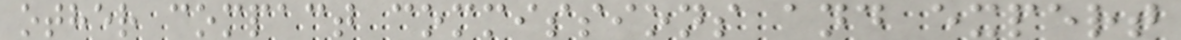other compact commissions and expert
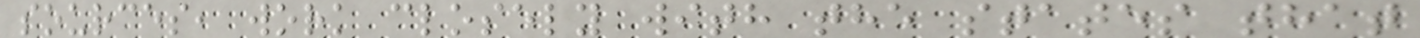sources, work closely with the states that
